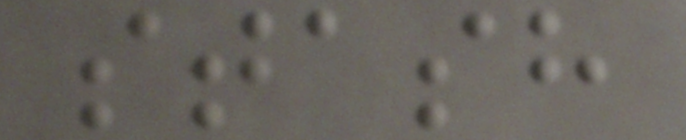stash
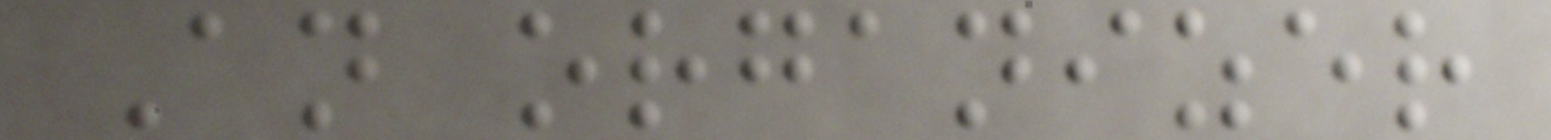An organizer
